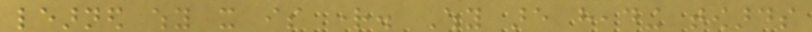learned why it is right. Why are heading towards
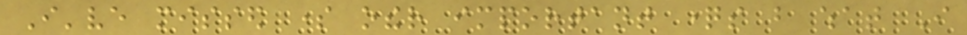I've missed some other important questions but what I
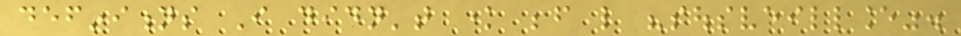definitions I didn't know before like "sousveillance".
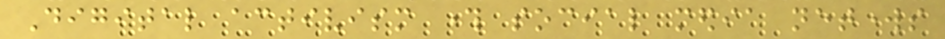Digital activism through social media networks
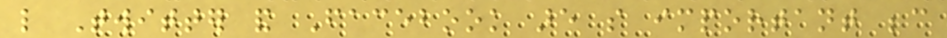like Twitter and Facebook are so important because
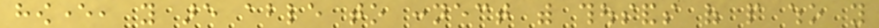however, you are able to connect with thousands of people who you
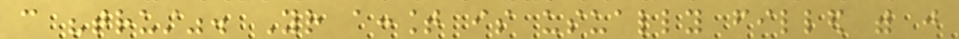can "trust". Your account is usually filled with just
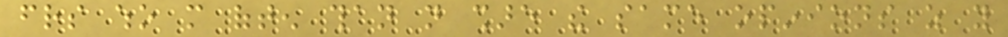friends who more often than not share the same opinions as you
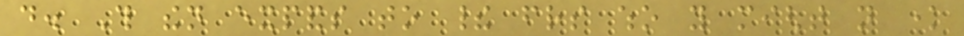do. This then expands to their friends who you might not know
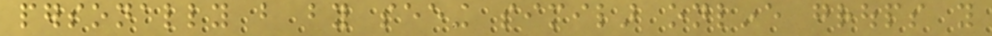personally but by seeing similar online groups you
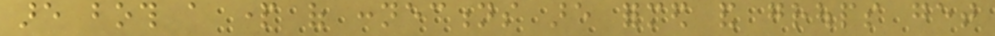are both a part of connections are formed and groups get
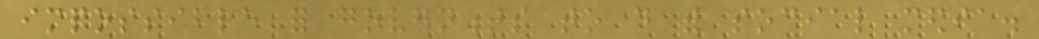impossible for governments to do with social media.
